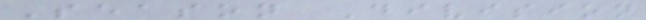Season Division
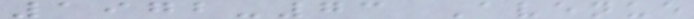1972-73 Avenue
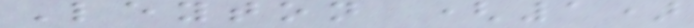Leyton (1)
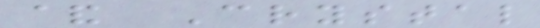& Crystal
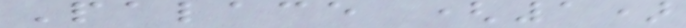Palace (1)
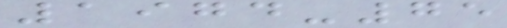1974-75
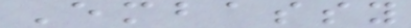Embassy
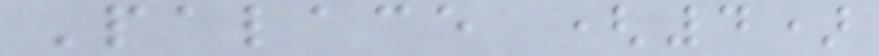Palace (4)
